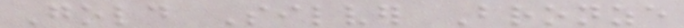Gold Silver Bronze
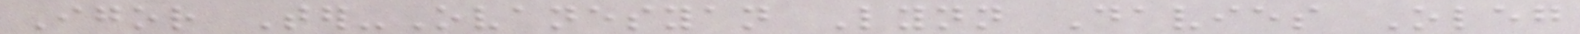Igor Ter-Ovanesyan Lynn Davies Oleg
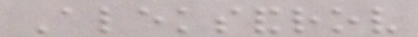Aleksandrov
